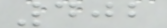402
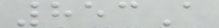853A
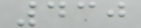430
